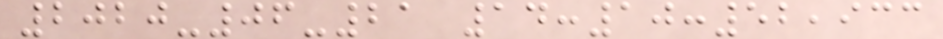2020-06-21 14:10:52,933
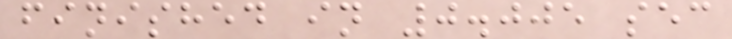finished in 0.005 sec
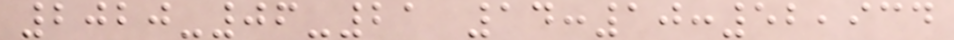2020-06-21 14:10:52,934
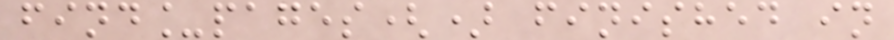find_pages() finished in
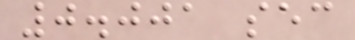0.001 sec
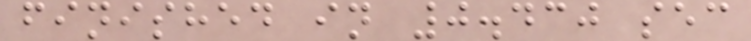finished in 0.430 sec
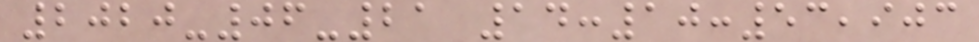2020-06-21 14:10:53,903
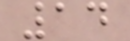14
